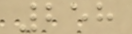258
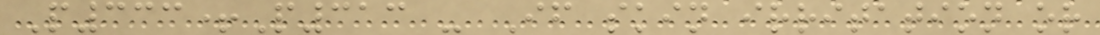P333+P313 - If skin irritation or
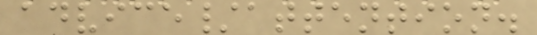advice/attention.
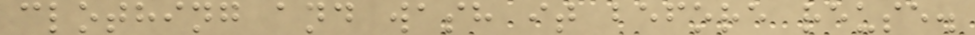clothing and wash it before reuse.
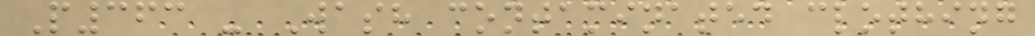P363 - Wash contaminated clothing
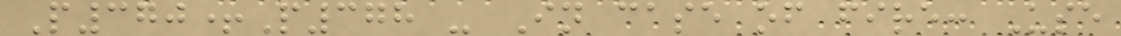P370+P378 - In case of fire: Use
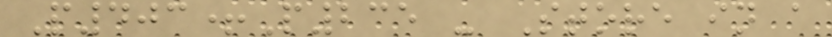P403+P235 - Store in a
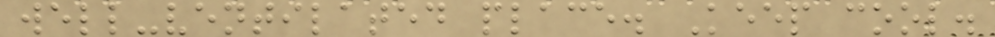well-ventilated place. Keep cool.
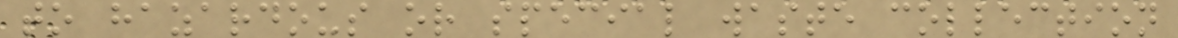to hazardous or special waste collection
